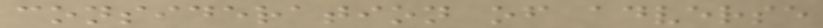consideration of adverse
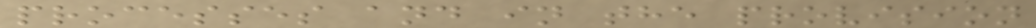processes and in the provision
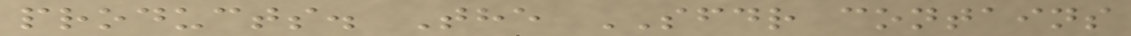products. The SFDR contains
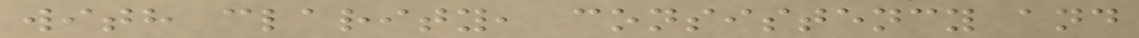with clarity, consistency and
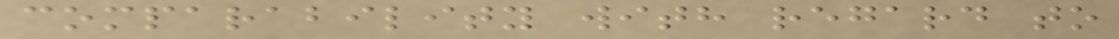comparability with regard to
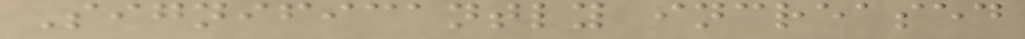Significantly increased
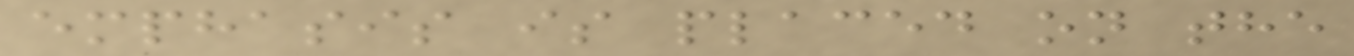emphasis is placed on the
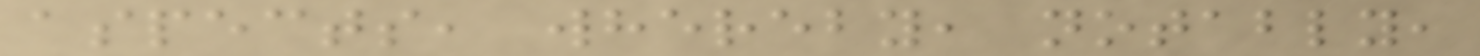aspects, whereby, notably,
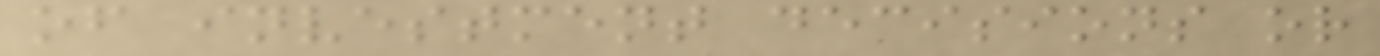of investment decisions or
